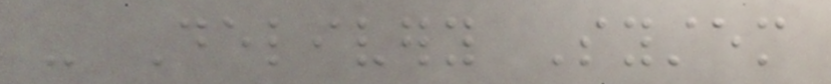- Delivery System
